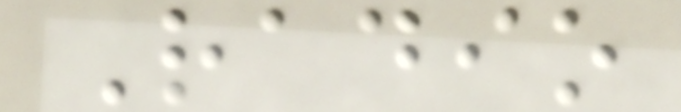Radio
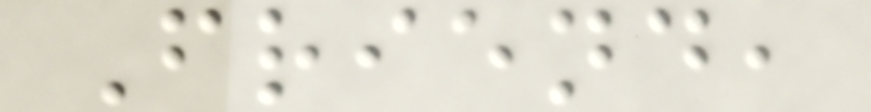Friend,
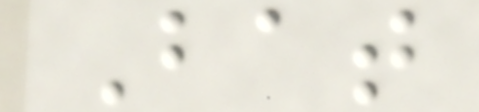Bat
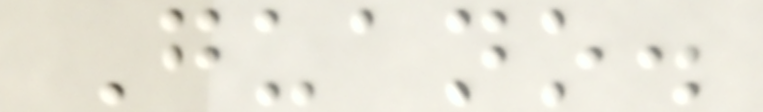Guano.
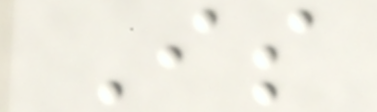Is
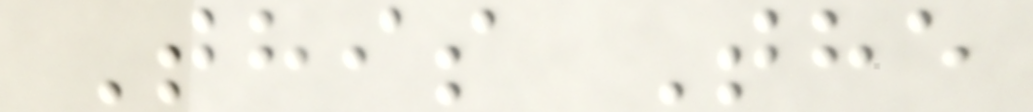This The
